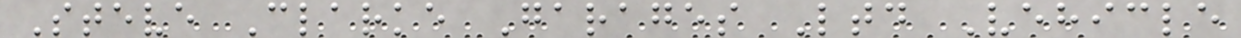Steve Clarke Garages Ltd Vehicle
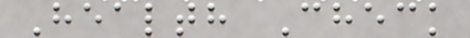Health Check
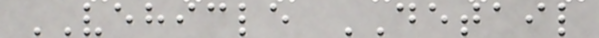VEHICLE DETAIL
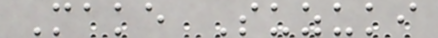Make Suzuki
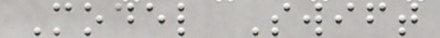Model Swift
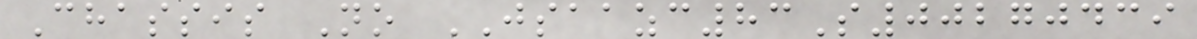Chassis No JSAAZC83S00270439
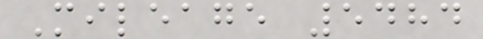Mileage 5484
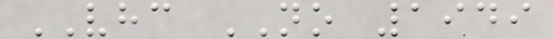VHC NO 1949
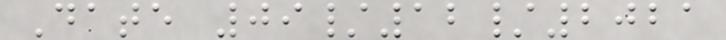Date 09/12/2021
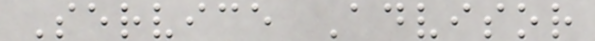Service Advisor
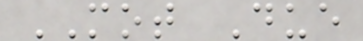MOT Due
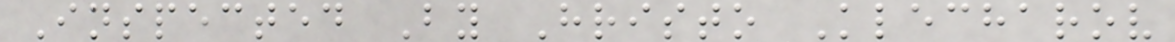Inspected By Hristo Klecharov
